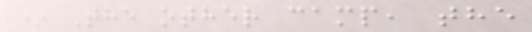* The other camp, the
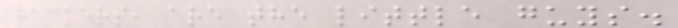hackers, are the little guys.
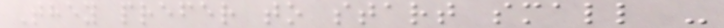They prefer to start small -
